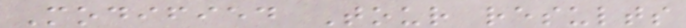Modified Tour results
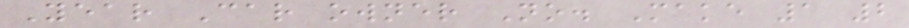Year Car owner No. Make 1 2
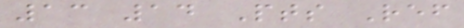13 14 Pts Ref
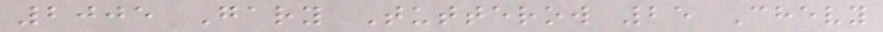2005 Gary Tutterow 25 Chevy
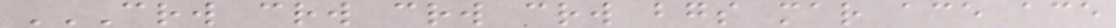CRW CRW CRW CRW BGS MAR ACE ACE
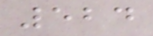524
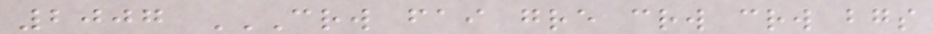2007 CRW FAI GRE CRW CRW BGS
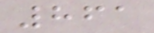861
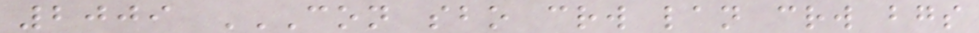2009 CON SBO CRW LAN CRW BGS
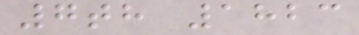7th 1823
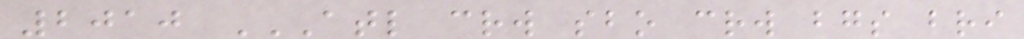2010 ATL CRW SBO CRW BGS BRI
